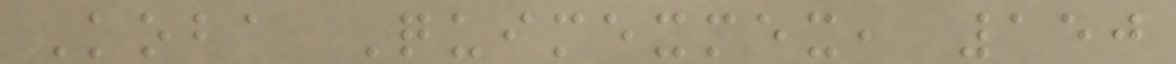Koba Quimexmex, 150
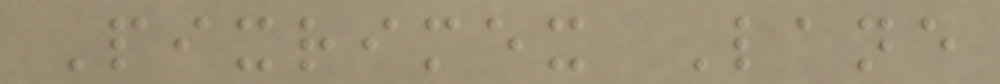Pixrimex Lane
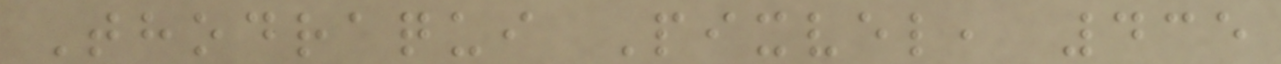Thodraqui Pixvel, 435
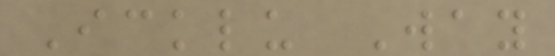Icklu Way
